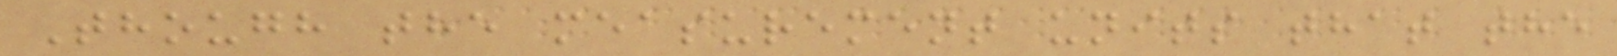Though the measurement units that the
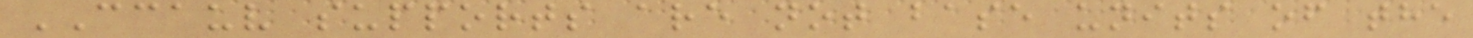CCAUV supports are not base units of the
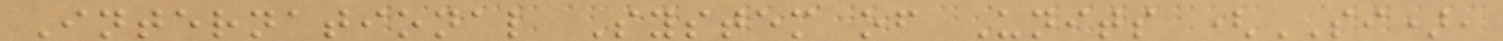International System of Units (SI),
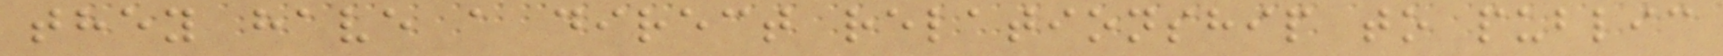they have a direct relationship to public
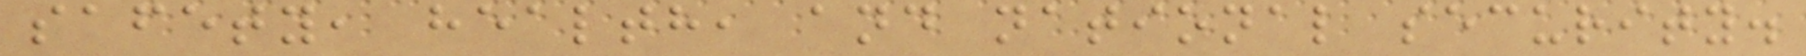safety, health, and national security.
